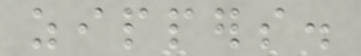zippers.
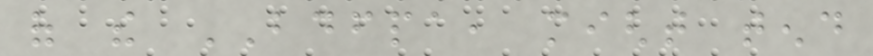of the BDFPA, might tend
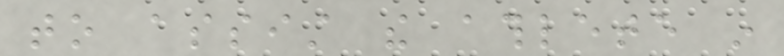to assist the athlete in
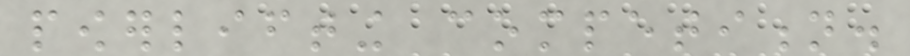powerlifting competition.
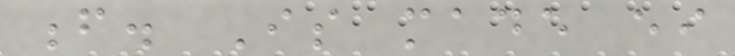f. Is made either
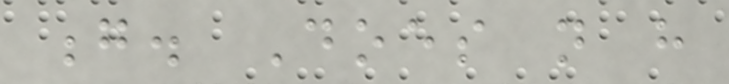g. Does not have
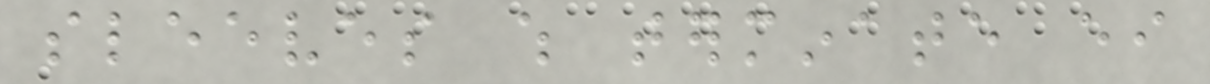sleeves which terminate either
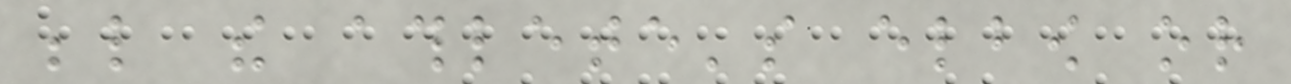below the athlete's elbow or
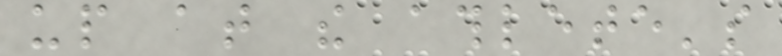up at the athlete's
